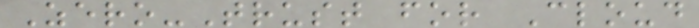Zero-Trust for Cloud
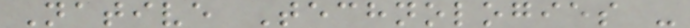Native Technologies -
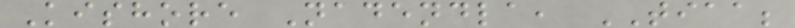Kishore Nadendla, TIAA;
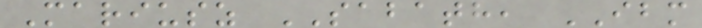Mariusz SABATH, IBM
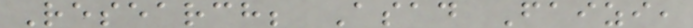Research; Asad Faizi,
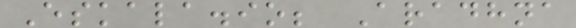Eskala.io; Aradhna
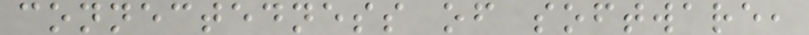connectedness of software,
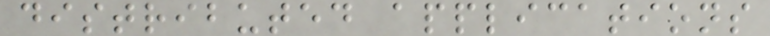distributed applications
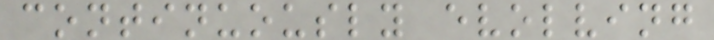continuously evolving
